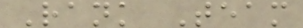Rank Team
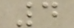4
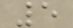5
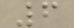6
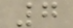7
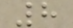8
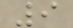9
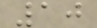10
